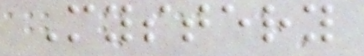Mystery
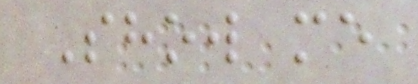Show me
